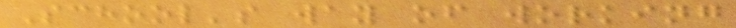School's way of working
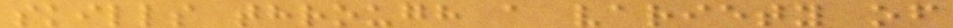skills through a variety of
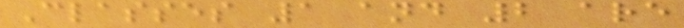Classes 1 and 2 are
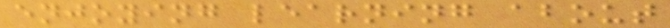enjoying learning about
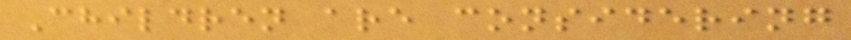Children are considering
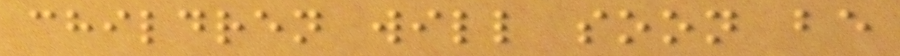children will soon be
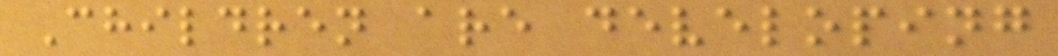Children are developing
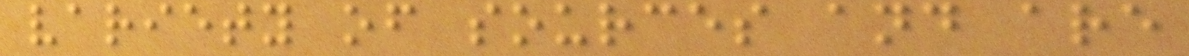variety of sources and are
